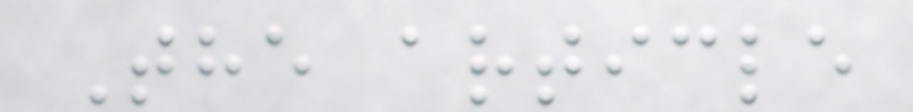The article
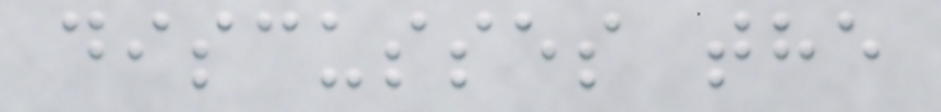discusses the
